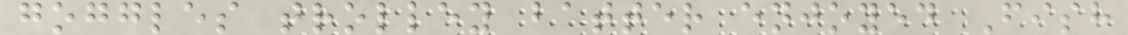goggles trolley batter enjoyed Fish
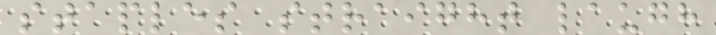staples straight laugh
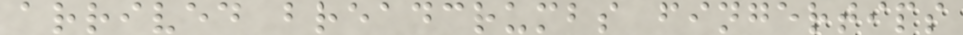arrived breadcrumbs fingertips
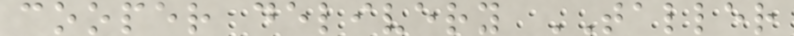cooper delivery TALLER
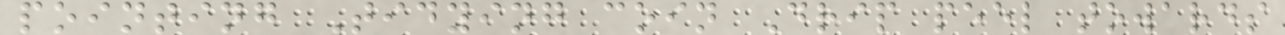pointing Tidying coin Drip peel towards
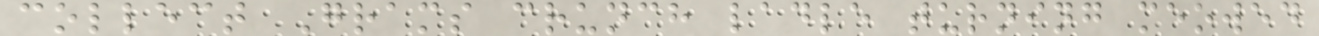collect Grams crunch ladle turning meowed
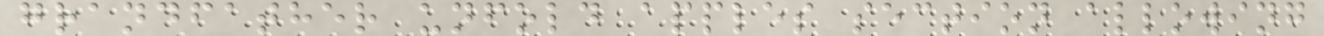grandfather unfold apples section allowing
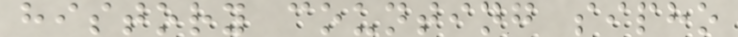history counting sipho
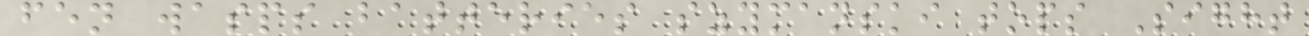fen wasps batteries szymanski tops Sight
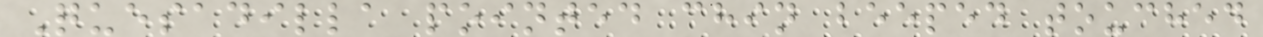Quesadilla pointed chin beeped touched
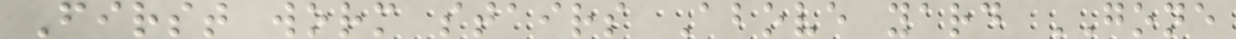First worm stairs Above yard GONE
